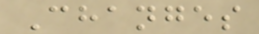Changes
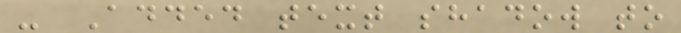- Added text shadow to
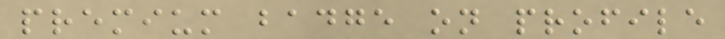premium badge on profile
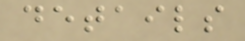details
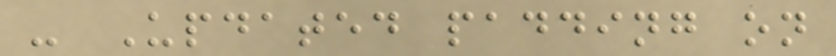- Updated padding on
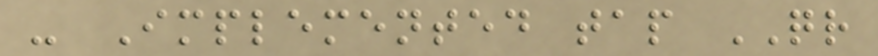- Implemented tap QR
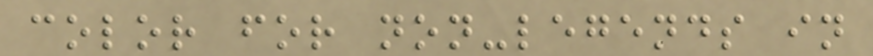color for non-legends in
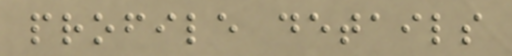profile details
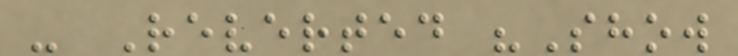- Reverted "Show
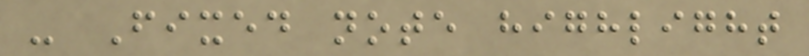- Fixed note highlight
